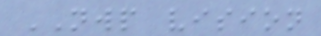NWP vision
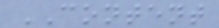CONTENT
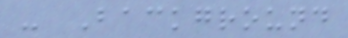- Background
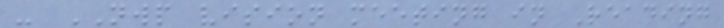- NWP vision meeting in Reading
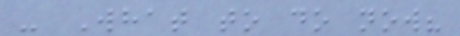- What to do now?
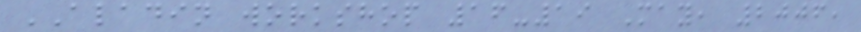ALADIN workshop 16-19 May, 2006,
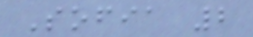Sofia 2
